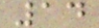14
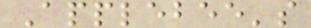Applebee's
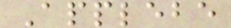Applebe
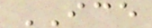ICE
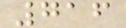716
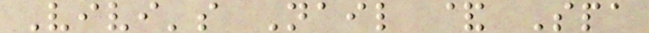Vivi's Nail & Spa
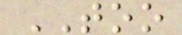TOO
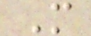M
